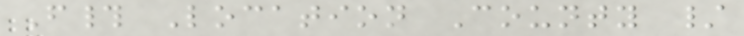F# Location County /
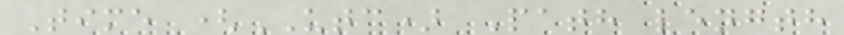Time (UTC) Path length
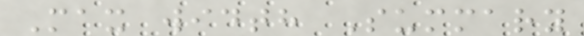Max width Summary
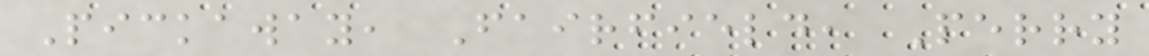Pickaway, Fairfield, Perry
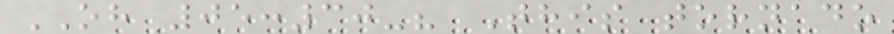OH 05:30-? This tornado
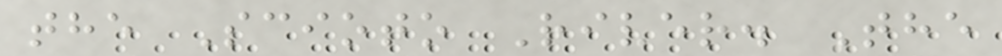the Scioto River. The
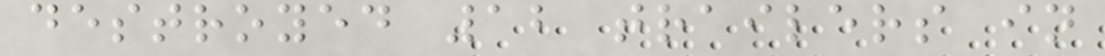destroyed 12 trailers in
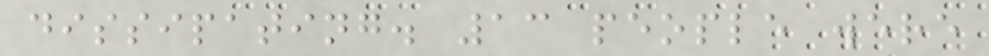dissipating. 13 people were
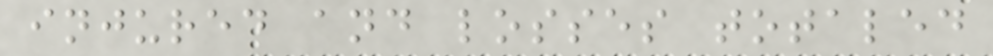injured and losses totaled
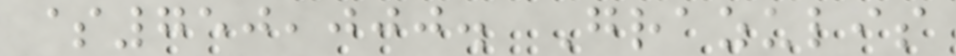$750,000. Grazulis
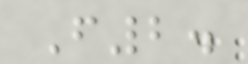F2.
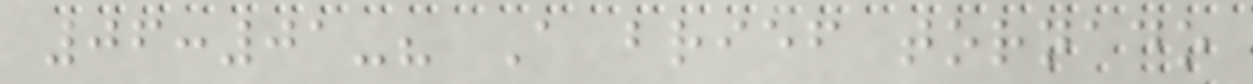06:01-? A brief tornado
